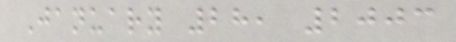January 28, 2003
